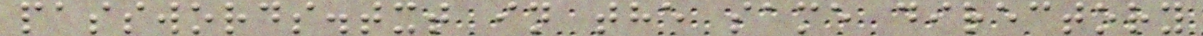passwords.txt in the same directory
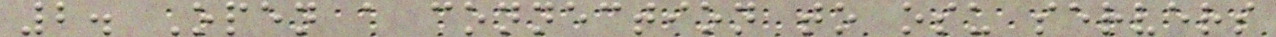2. Open a connection to osu servers
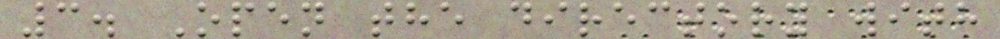3. Open the directory with
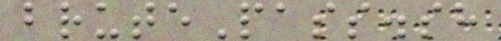brutePass.sh
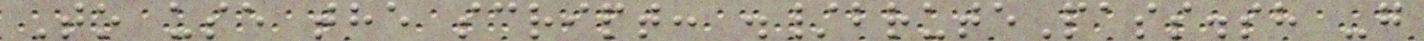To use the script: ./brutePass.sh -g
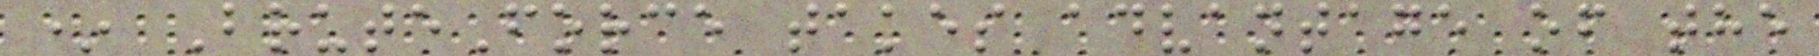* BruteForce takes advantage of the
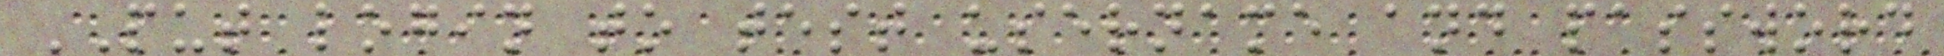PUT login to test username and password
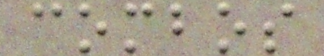combos
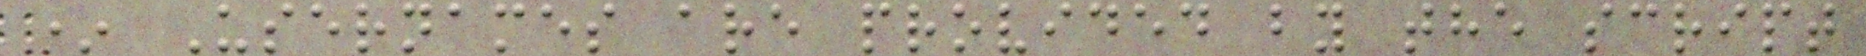* Usernames are provided by the script
